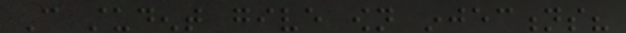Can student give own injections?
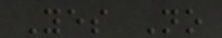Yes No
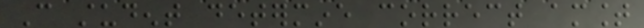Can student determine correct amount
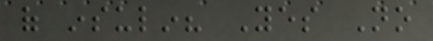of insulin? Yes No
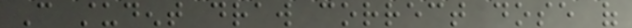Can student draw correct dose of
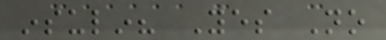insulin? Yes No
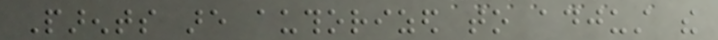Parents are authorized to adjust the
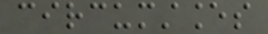circumstances
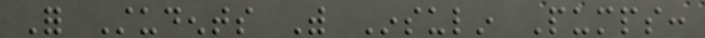For Students With Insulin Pumps:
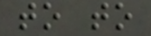to to
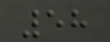58
